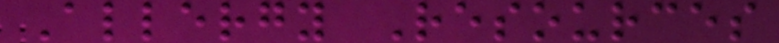Allergy Resources
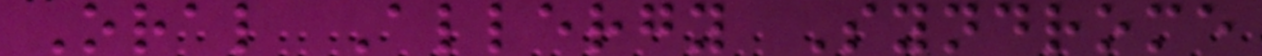Oral Allergy Syndrome
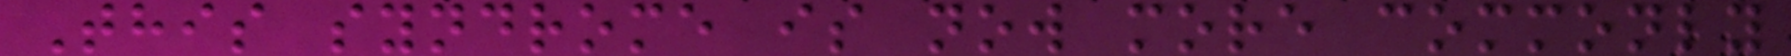This syndrome is now more commonly
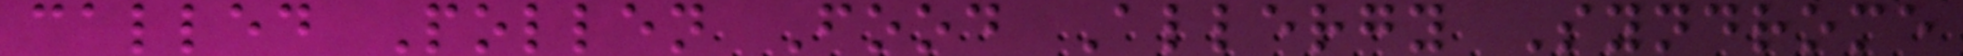called Pollen Food Allergy Syndrome
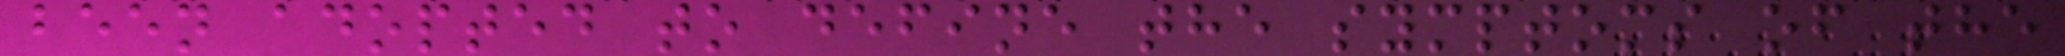been adopted to define the symptoms of the
